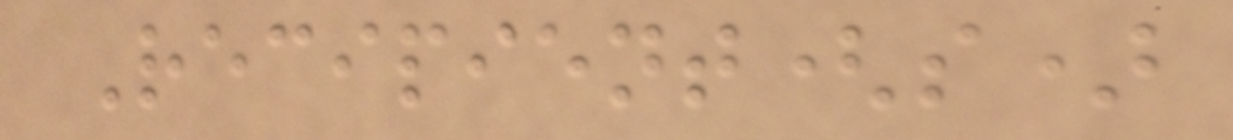Recipient(s)
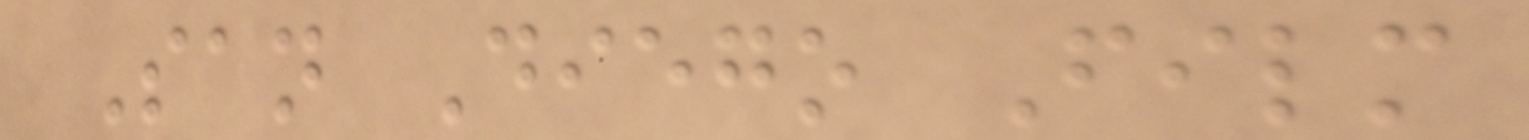San Diego Film
